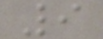9
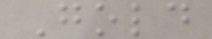Gold
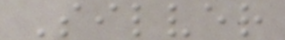Silver
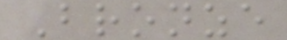Bronze
